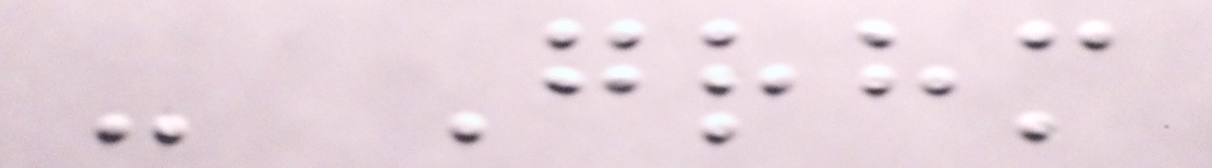- Grhm
